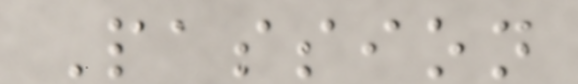Passion
